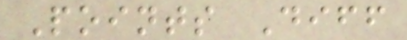Points Diff
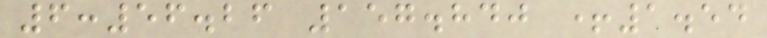6:56.26 157.840 +1.54
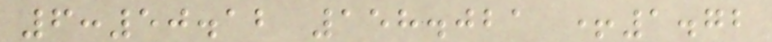6:50.12 158.021 +1.72
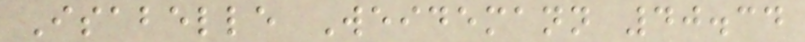Isabelle Weidemann 40.34
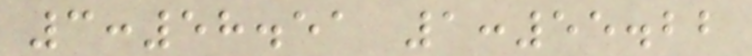3:58.51 1:55.22
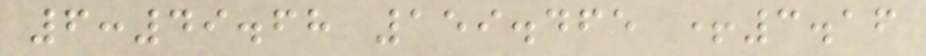6:49.68 159.465 +3.16
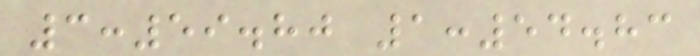3:59.80 1:54.83
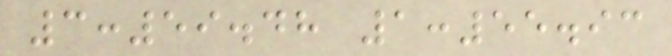3:59.48 1:55.93
